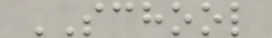SCHOOL
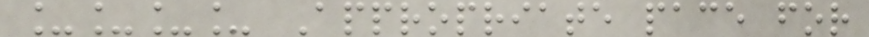____ Appropriate pace for
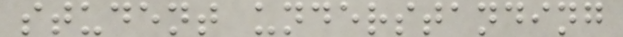student understanding
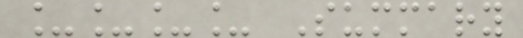____ Summary
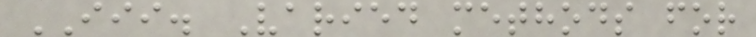III. Varied methods for
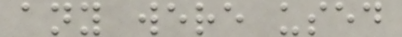any were used
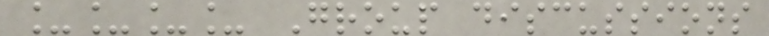____ Group discussions
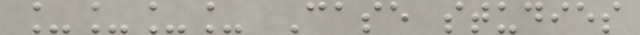____ Case studies
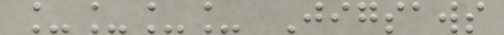____ Jigsaws
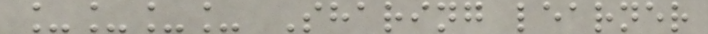____ Sharing learner
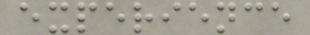experience
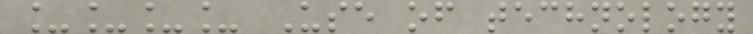____ Use of technology
